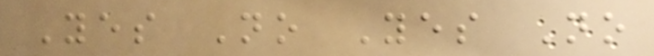Yes No Yes No
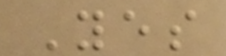Yes
